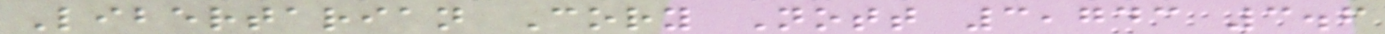Libertarian Cory Nott 3,743 3.6
